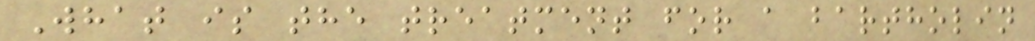What is the treatment for a bartholin
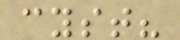cyst?
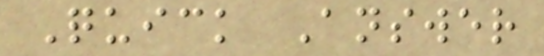Quick Answer
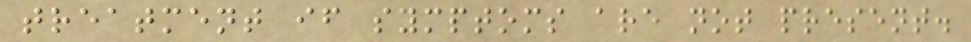treatment if symptoms are not present.
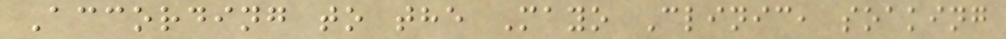According to the Mayo Clinic, soaking
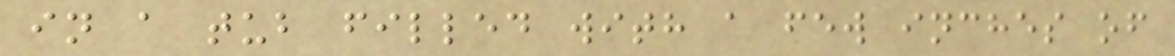in a tub filled with a few inches of
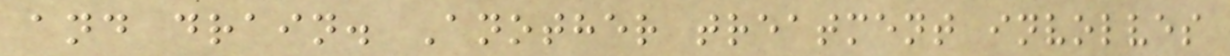and drain. Another treatment involves
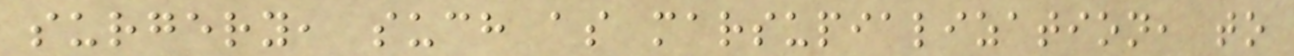surgery, such as marsupialization, to
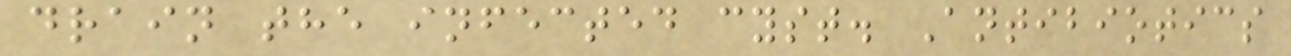drain the infected cyst. Antibiotics
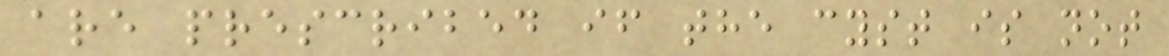are prescribed if the cyst is not
